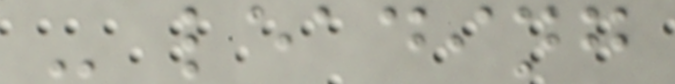- leading
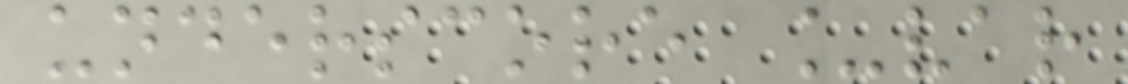underscore _var
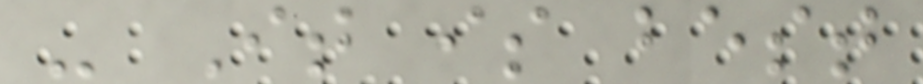- It is best
